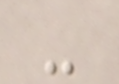-
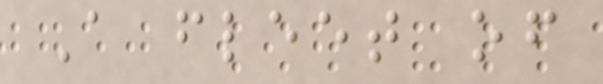A fleet of
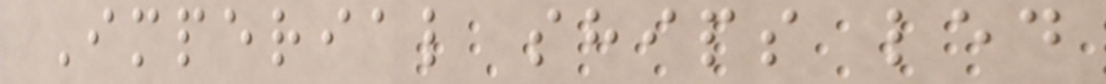Imperial ships led
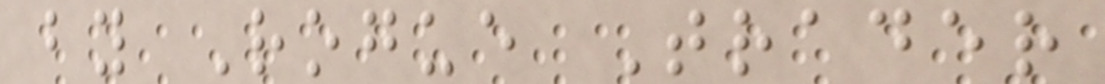by Rogue Trader
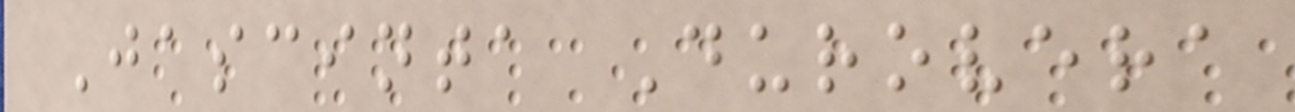Jascinta Durovera
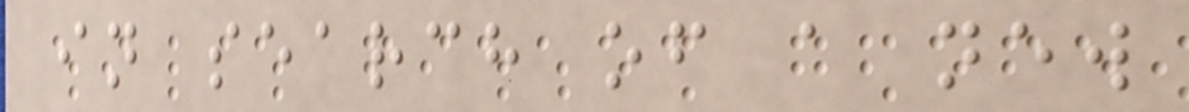in search of a new
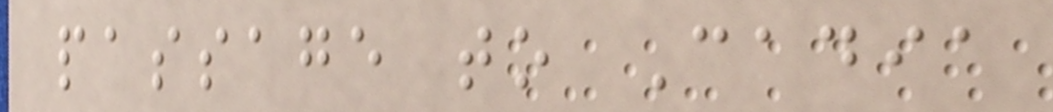passage to Cadia
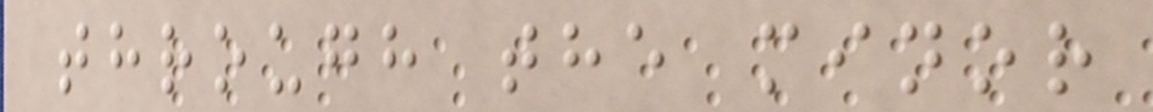through the minor
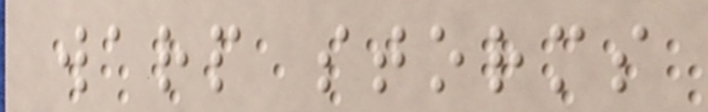warp storms
